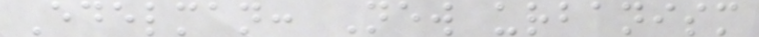Edelman: New urbanism
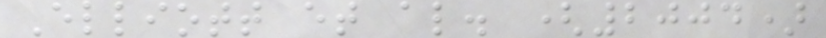Elliott et al. (2004)
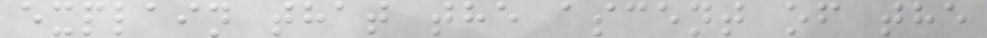explain that the ascent of the
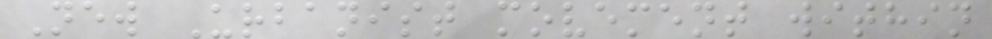New Urbanist movement within
